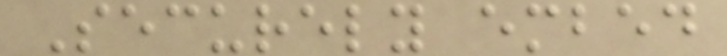Securely embed
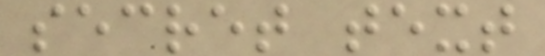secret text
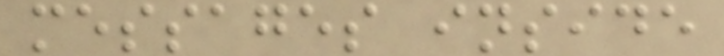messages inside
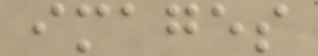images
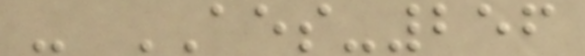- AES-256
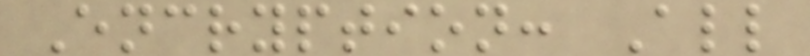Encryption: All
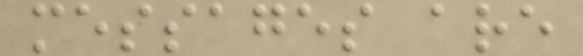messages are
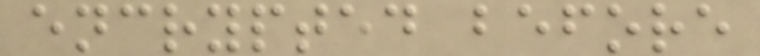encrypted before
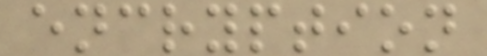encryption
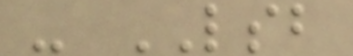- LSB
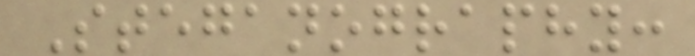Steganography:
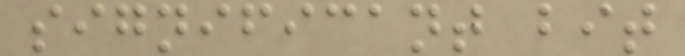significant bit
